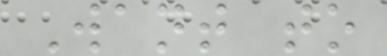Want to
